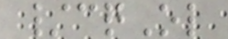/cqOl
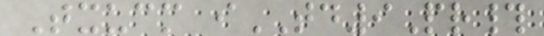Txucm iTD9Pr#
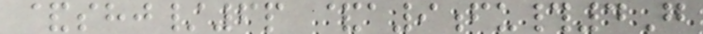&shj/6p &a9fu#4G
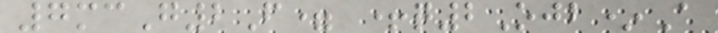7mcG2F= +q2Ojb*A
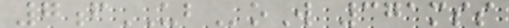7fUBoW 371mss
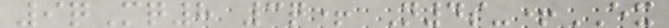9qMq8 3q+ N4s-+EX
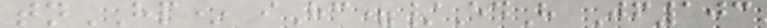tnHP* iHc=/EdH Jf103
